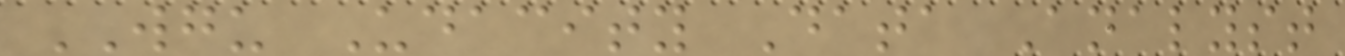WGU Udacity Data Analyst
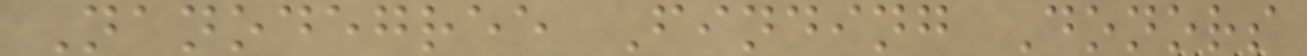Nanodegree Finding Donors
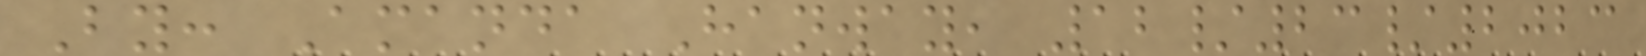By: Amanda Hanway, 12/23/2023
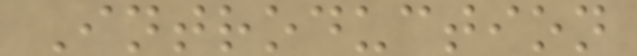Introduction
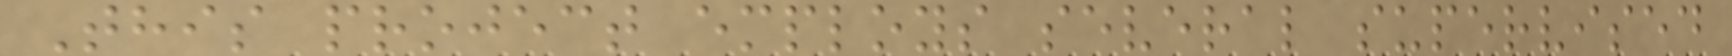This project employs several supervised
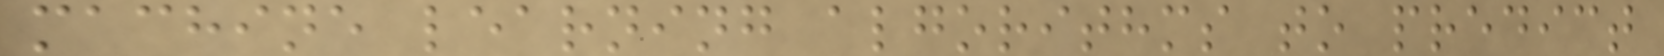machine learning algorithms to predict
